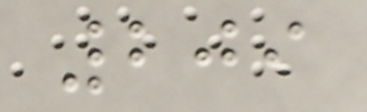209
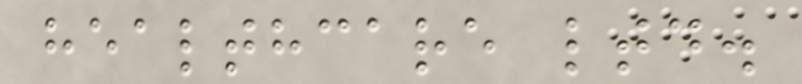healthcare ltd.
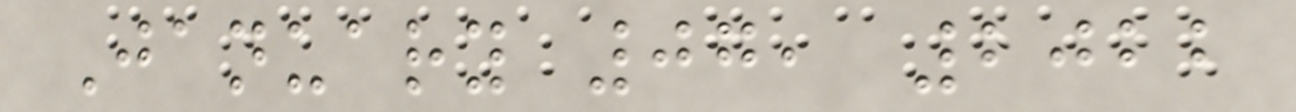January 07, 2022
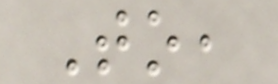To,
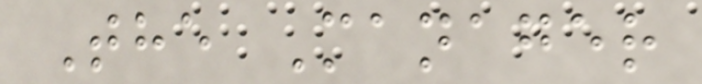The Manager
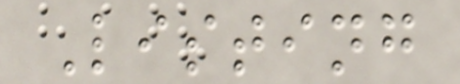Listing
